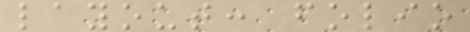layout: folio
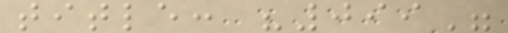title: "099"
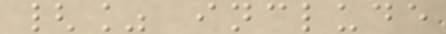{% include
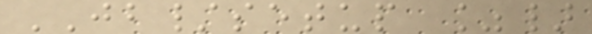JB/setup %}
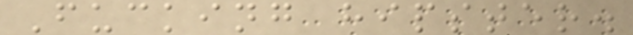Fucking hipster.
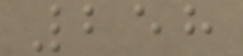258
